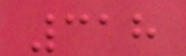318
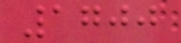1700
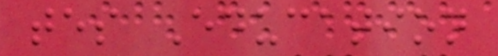tes Education
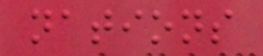nations
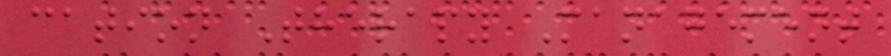cation Therapy Management
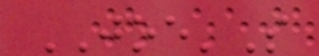JOE'S
